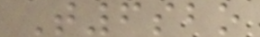T6sbo
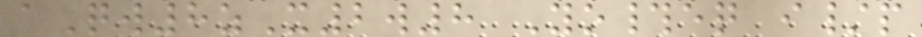aQw8zX2w8 Yo#eq i/p
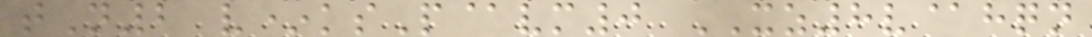tN2 v*ksP@vm0 XZ8v@hqn
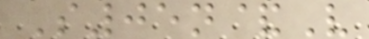S05n&V
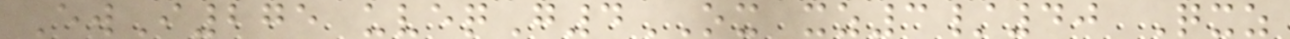EwI275 uveqG4OX xz3/40 Qxz
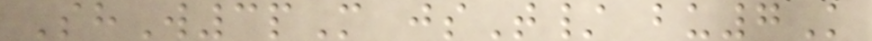ShW3pM jsT/ bu7K
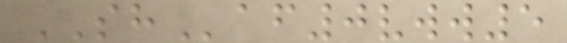SHaf0vww5
